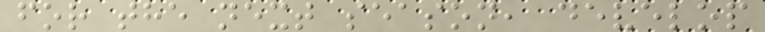for the next season, develop
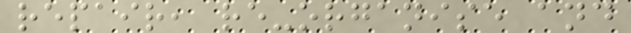repair, re-organise and
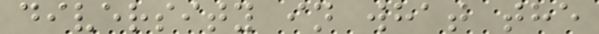diversity in what the
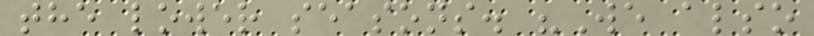the lower seasons. "We also
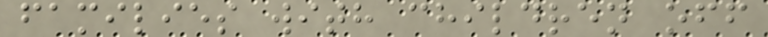families with children off
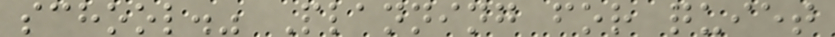school." Planning for quiet
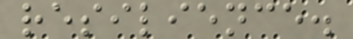resilience.
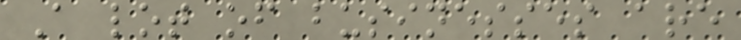A lot of businesses are
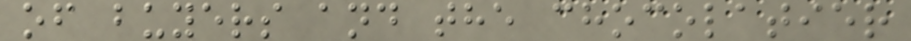of buyers and the chocolatier
